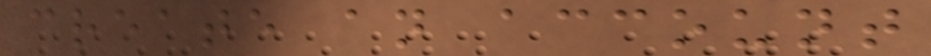create an account
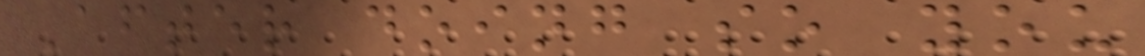After doing so you
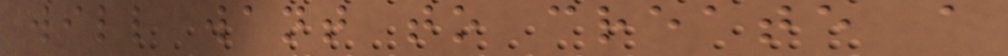will want to create a
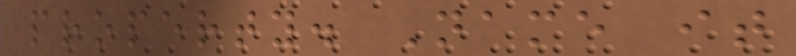property. Name it
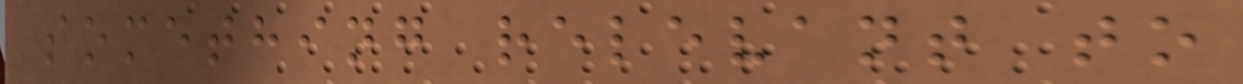something relevant to
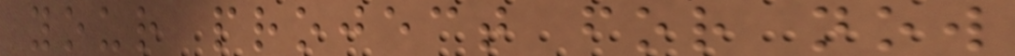your project for now
